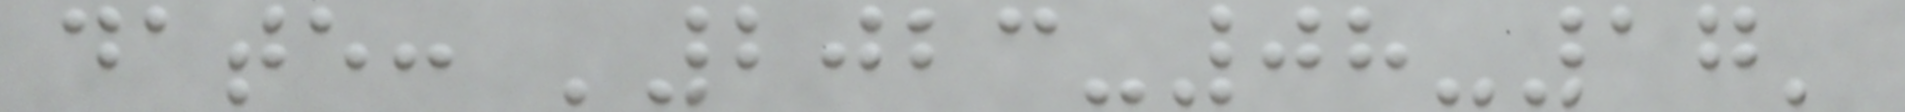date: '2023-08-17'
